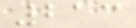213
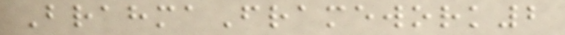BrahmaFramework2
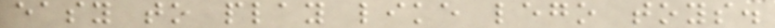easy to play like lego toys.
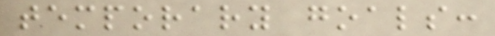temporary goals:
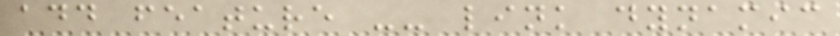add feature -- link dynamic
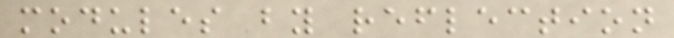modules by reflection
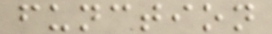function
